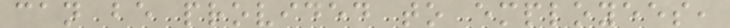can be provided to employees,
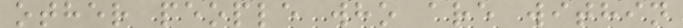other people who are within
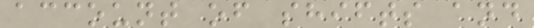account of shifts and
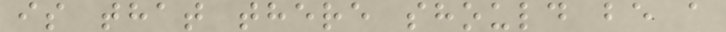is that there should be a
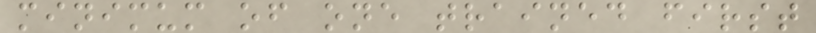minimum of one trained first
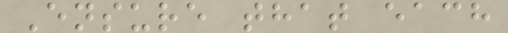Ensure that each
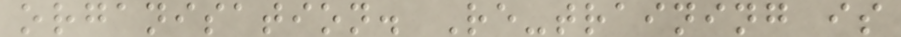organisation. Re-training is
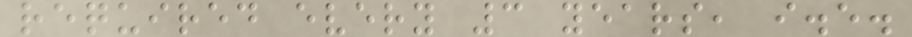required every 3 years, i.e.
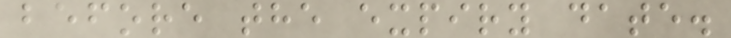before the expiry date.
